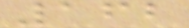162
